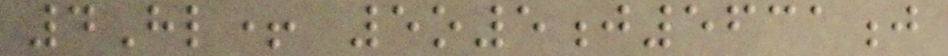4Hl+ 5o5j5631j
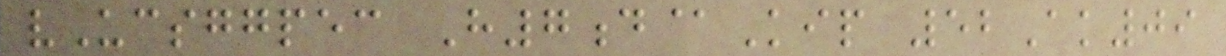vUcsggpec H7d@Kip 52Ak09
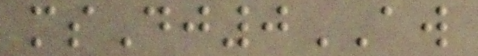msDj0AW
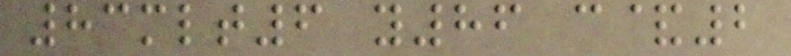83mlt6 y86 c&2
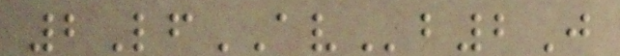2LfAVb2J
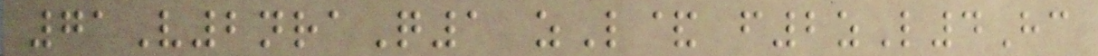71V2nraQ1 zL& f2zL4Hc
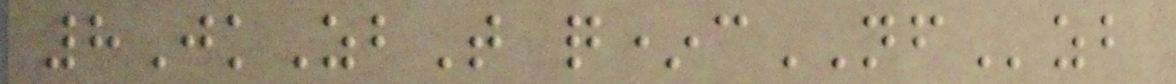8JkZbT q*cNFzb
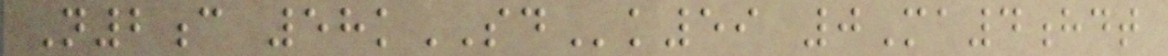N2c 58kSDk59 0Ma4hdt
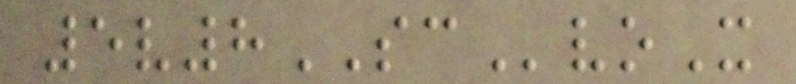5v8SCvoX
